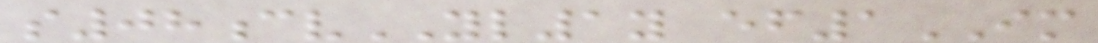s08cvYL1y ef1IM
